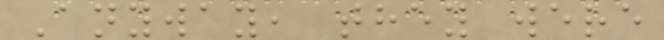Anyway, they were
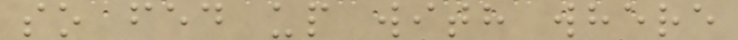so fed up with where
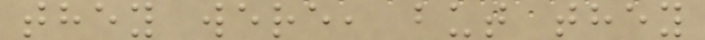they were, but they
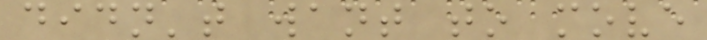didn't want to move
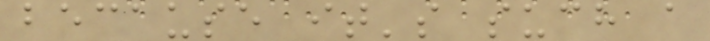because it's such a
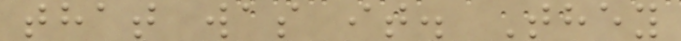that was it. They
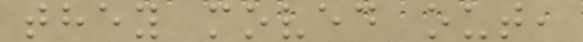they moved out,
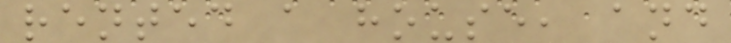rented a house, and
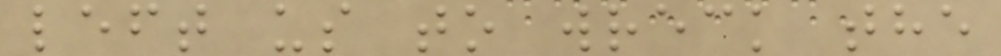left us to wreck the
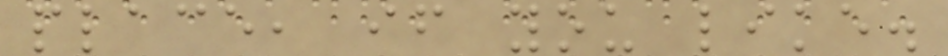place, if you like.
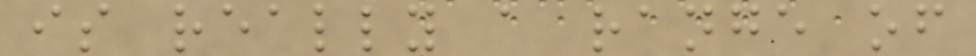is really a range of
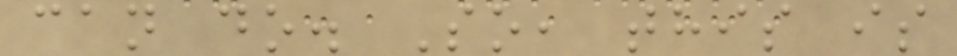can do. So, this is
